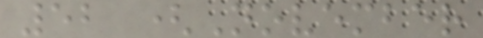52 (November
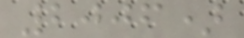2006)
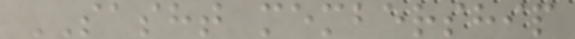SASHT membership
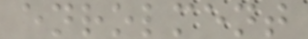enrolment
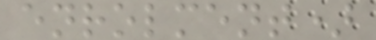enrolment)
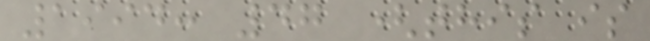1994: 47 (this is
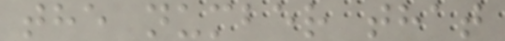the number that
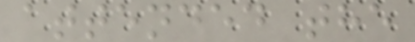attended the
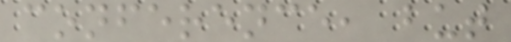conference, but
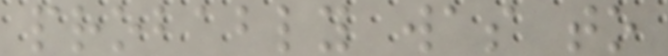probably was to
